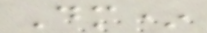Dm*
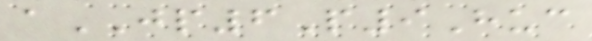aJP6P9Huc
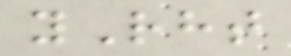yRht
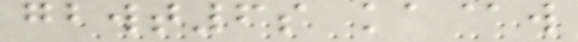gbwt6s ka@w
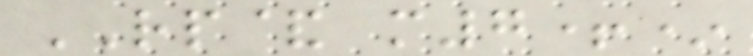RP& m7+*
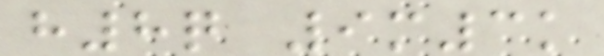h8q 9m3k
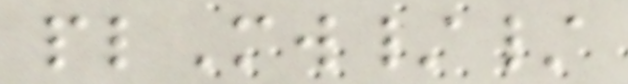plMw//
